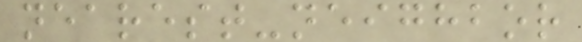nearest-neighbor
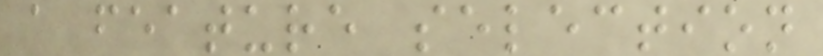a feature selection
